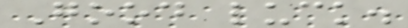Good luck.
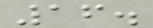16.
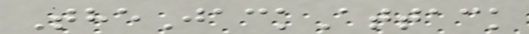TheJackAttack
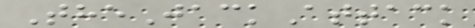TheJackAttack
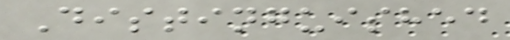Distinguished
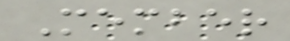Member
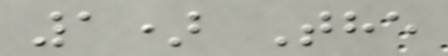1) The
